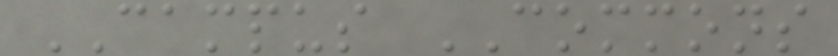CAMPUS COMMONS
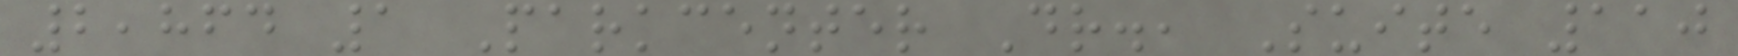2,864 1 Parkcenter Dr., Suite 110
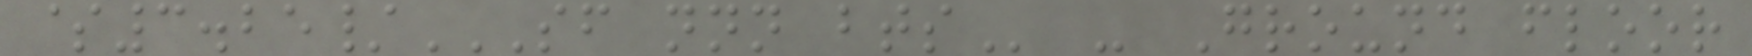$3.25/SF NNN BTS - Ground floor
